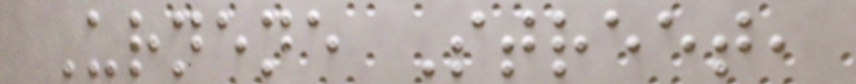Urnene Street,
